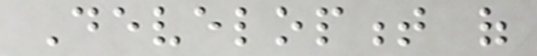Development of
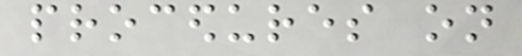procedures on
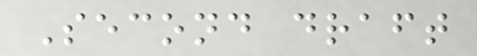Second draft
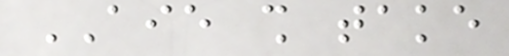AIE shall take
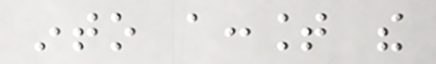into account the
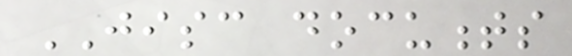JISC documents
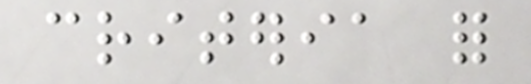criteria for
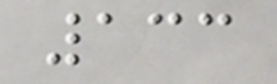133
